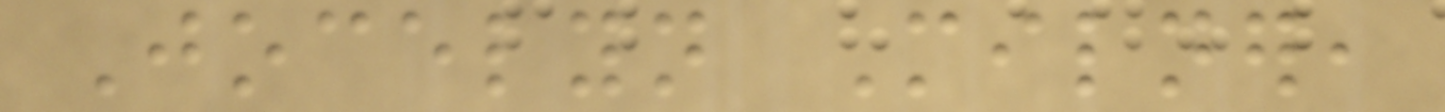Jocelyn Milner,
